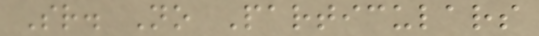Sr. No Particulars
